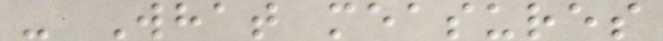- What measures
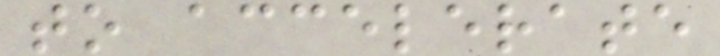to accelerate
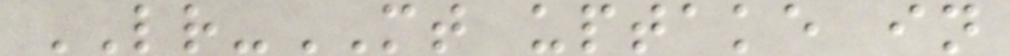LR-MT uptake in
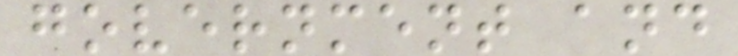government and
